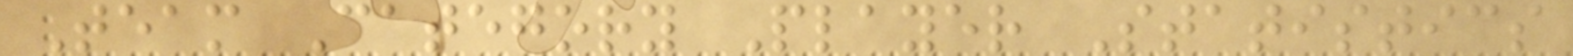Team Category Player Statistics
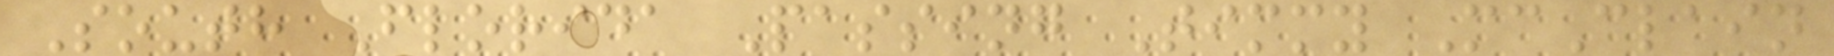South Florida Passing Timmy McClain
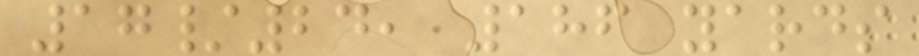17/24, 186 yards
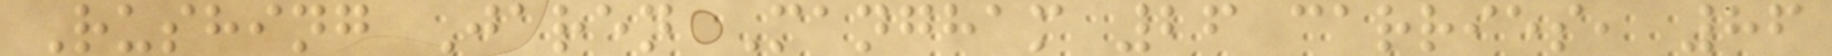Rushing Jaren Mangham 26 carries, 86
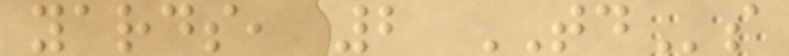yards, 2 TDs
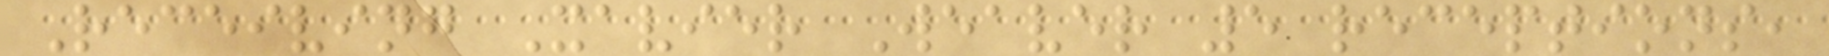Receiving Xavier Weaver 5 receptions,
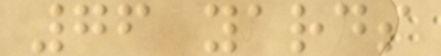76 yards
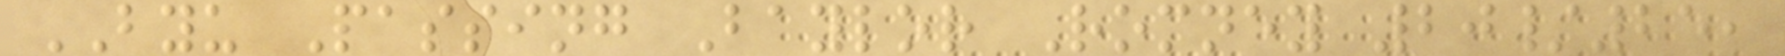BYU Passing Baylor Romney 20/25,
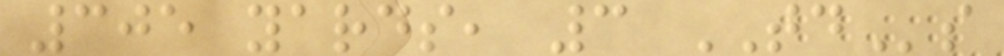305 yards, 3 TDs
